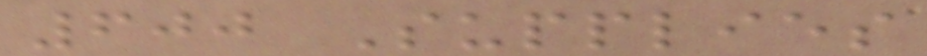600 Supplies
